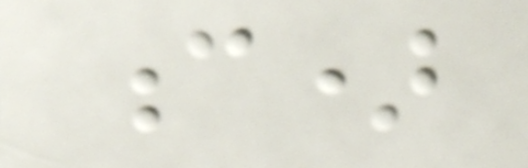c)
